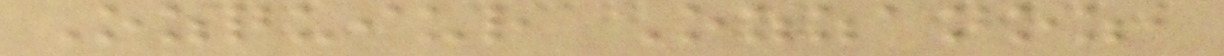Ozquiur Ozzanoz,
